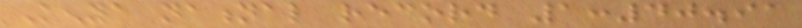Kenya national record 1:40.91
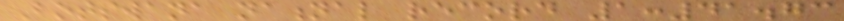Botswana national record 1:41.73
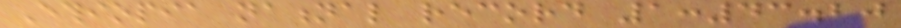Ethiopia national record 1:43.20
